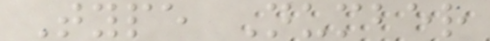Type Number
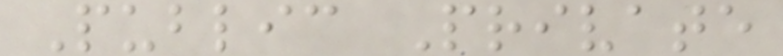Public Private
